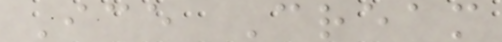Ice Cream
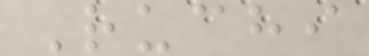Ruchi
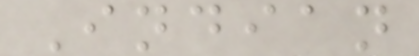Indian
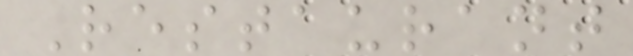Restaurant
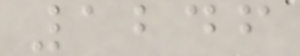1246
